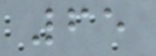65
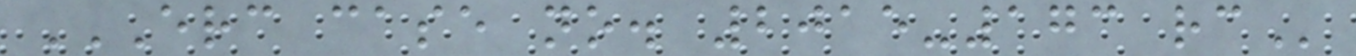ERC CASE NO. 2015-173 RC
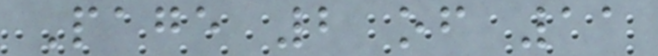Page 2 of 11
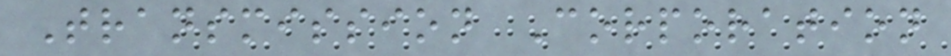Transmission Corporation
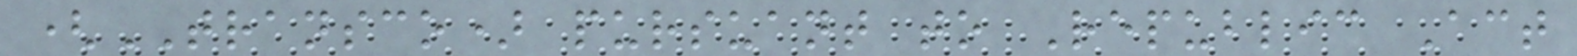(TRANSCO) pursuant to Republic Act
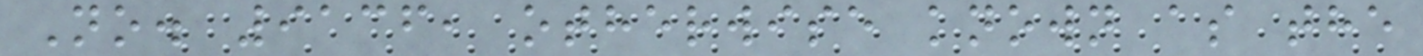No. 9136, otherwise known as the
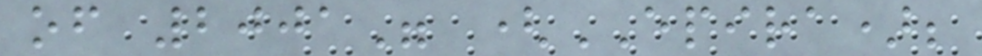of 2001" (EPIRA);
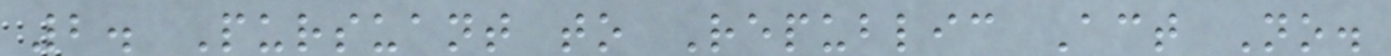2. Pursuant to Republic Act No.
